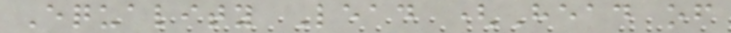Equality Lead (Head of
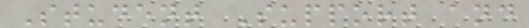Student Support and
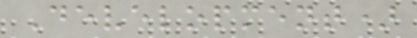Development)
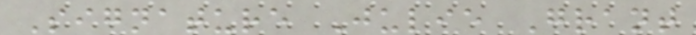Signature Julie Grant
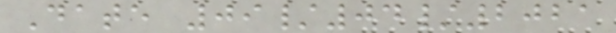Date 09/04/2021
